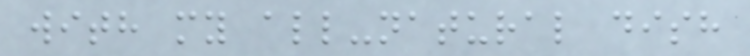with my all-natural dish
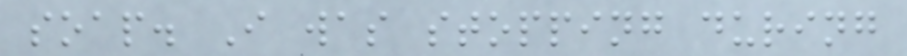soap. I was stopping during
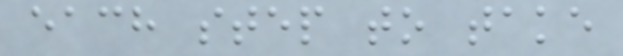each step to take
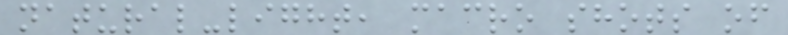natural-light, macro shots of
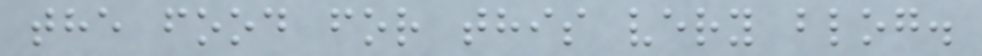the food for this very blog.
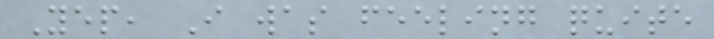Yep, I was feeling quite
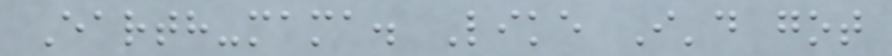Earth-mama. Like I'd got
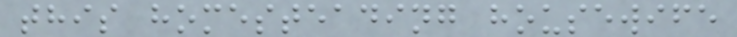this homesteading housewife
